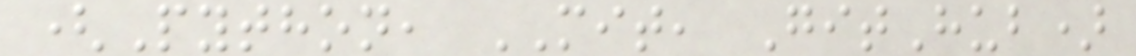(Python, MIT, GitHub)
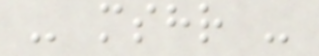- mshr -
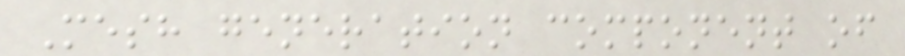Mesh generation component of
